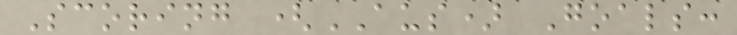Scoring (AUS) Goals:
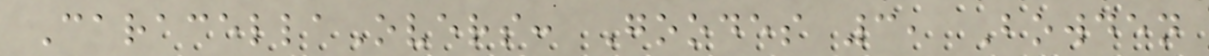CaracellaOvers: Goodes 3, Bowden
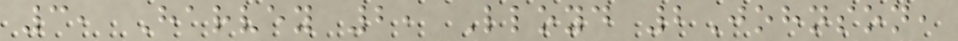3, Harvey 2, Lloyd 2Johnson,
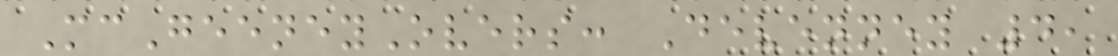McGeeneyOvers: Devenney 4,
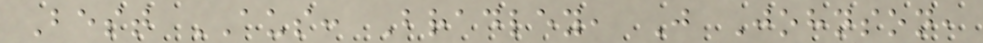Best AUS: Bradley, J Johnson,
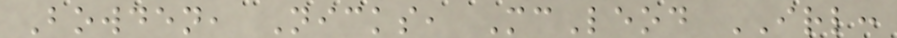Bowden, Nicks, McLeod IRL:
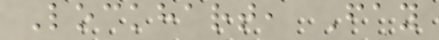Lockhart, Fay
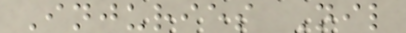Injuries Nil
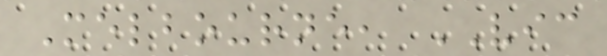Melbourne, VIC
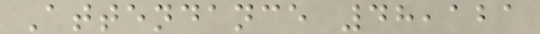Attendance 48,121
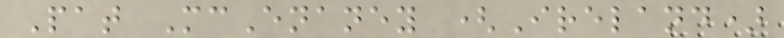Pat McEnaney (Ireland)
